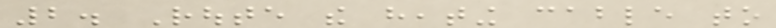2. Route the heating cable to
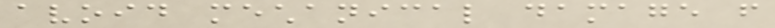avoid mechanical damage from
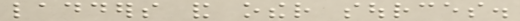ladders and other sources.
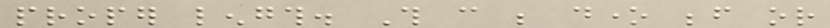proper length. This can be done before or
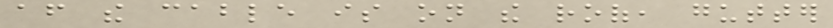after the cable is on the roof, gutter
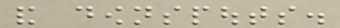and downspouts.
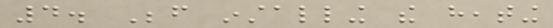4. Before installing the heating
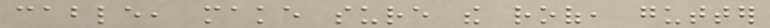cable, make sure the roof, gutter
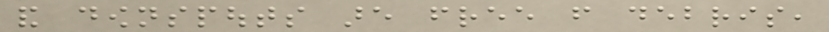and downspouts are free from debris,
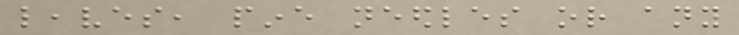leaves, pine needles or any
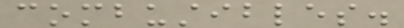combustibles.
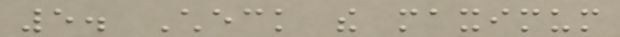5. Check the maximum
